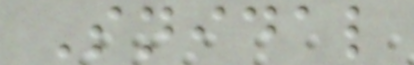Snidal
